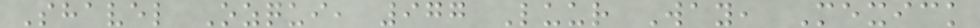Shavel Ozqui, 977 Luur Way, Mexick
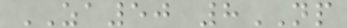ZA50 8NP
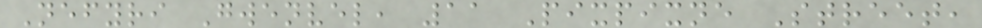Nefyri Gwenvel, 11 Pixpixne Street,
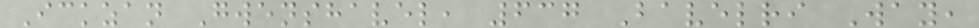Ickzan Gwenshavel, 637 Bavelri Way,
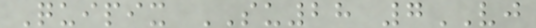Quipix SU28 7VJ
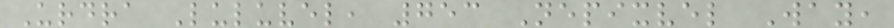Urdra Luluvel, 753 Nepixvel Way,
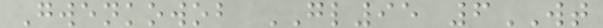Gwenkowob GL95 6WT
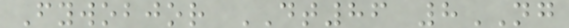Fywobjor DT86 8NG
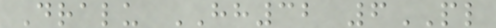Dralu HH32 6PL
